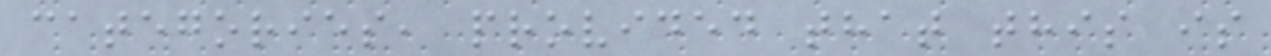categories, provided that this is
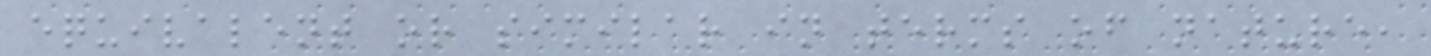equivalent or similar in terms of nature,
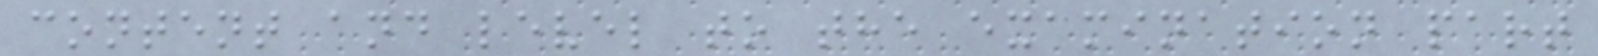content and level to the examination part
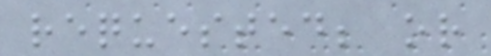requested; or
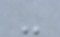-
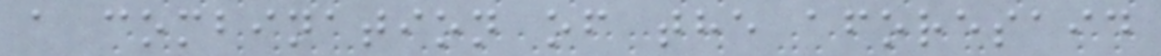a combination of the aforesaid
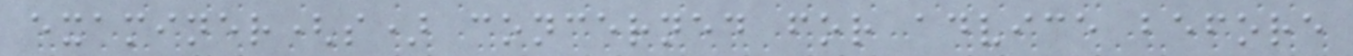examiner(s) concerned for advice before
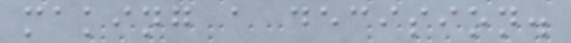making a decision.
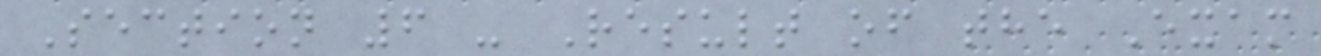Section 6 - Result of the Exam
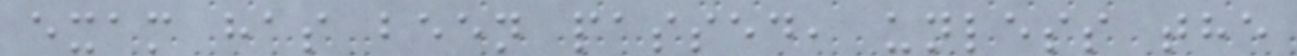exam has been passed, unless the
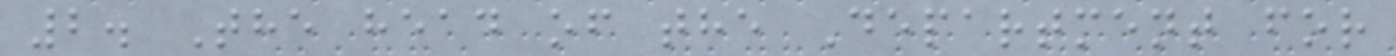2. The head of the Department for
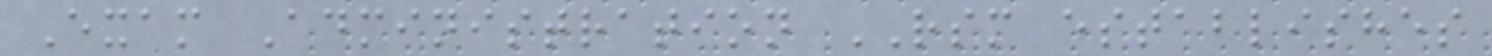Exam Administration RSM establishes
